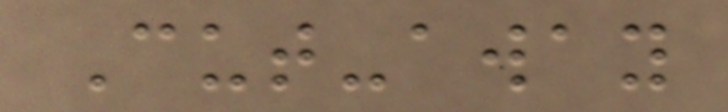Cut-away
